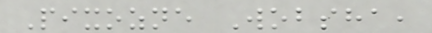Pixozne Wobsha,
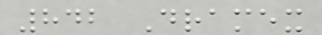842 Dramex
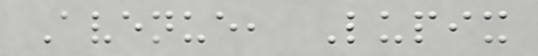Avenue, Lupix
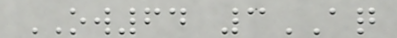OW64 3AQ
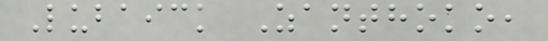Lubaick Zanthoko,
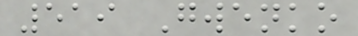519 Gwenko
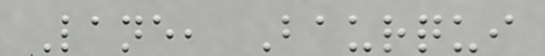Lane, Baurqui
